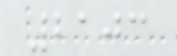2103
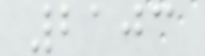2103
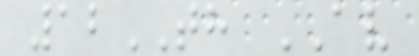12TH AV
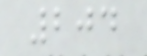204
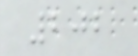202
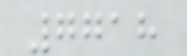7718
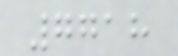7718
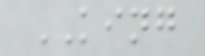KING
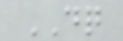DQ
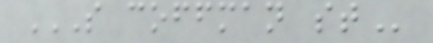S COFFMAN ST
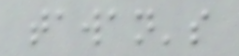tawan's
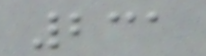231
